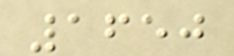1650
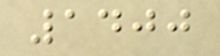1400
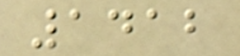1412
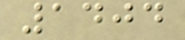1404
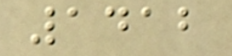1412
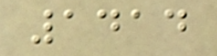1414
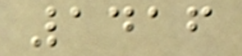1416
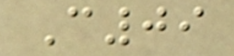C09
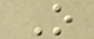O
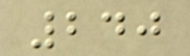240
